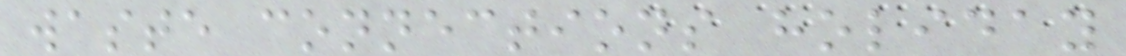waste connections holiday
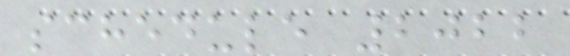schedule 2022
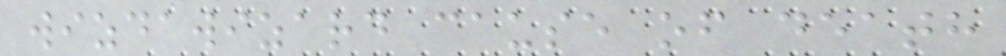wizdawizard cause of death
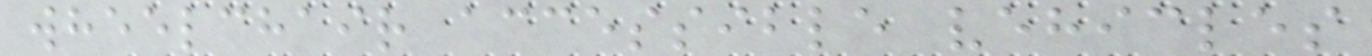wheelchair accessible vehicles
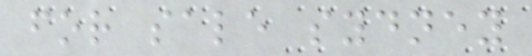for sale sydney
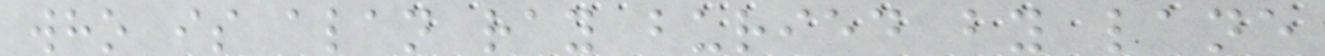who is alan ray buried by lane
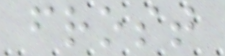frost
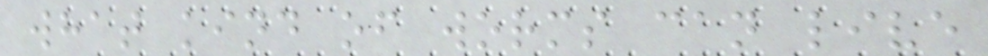what kind of worms can live
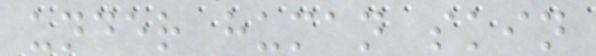under human skin
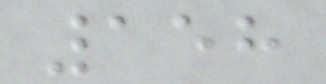158
